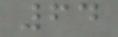64
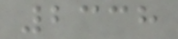2338
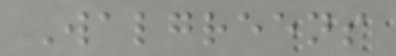Walgreens
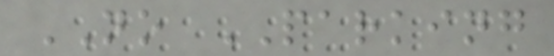NO PARKING
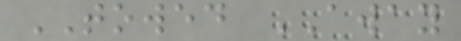TOWED AWAY
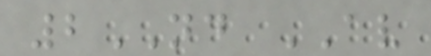2ND AV
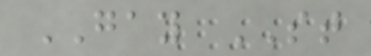GAY ST
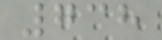738
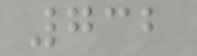732
